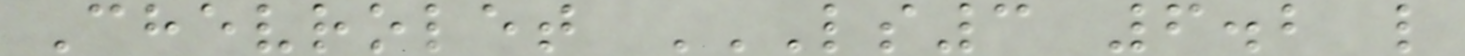Chevrolet LS3 6.2 L
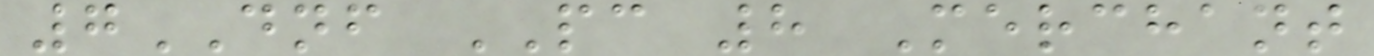7DNF PC 8 Merchant
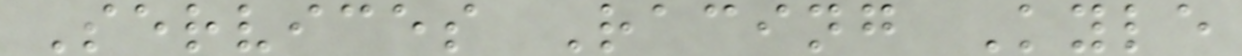Services Racing Kyle
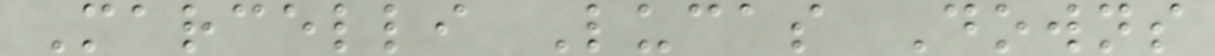Marcelli Lucas Downs
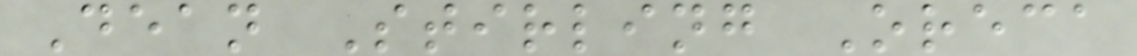Dean Stirling Oreca
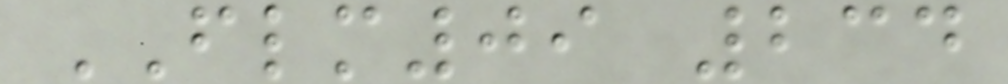FLM09 234
